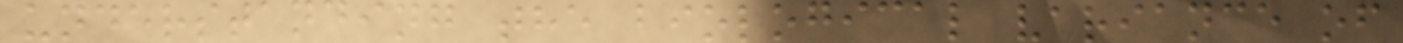understanding the biological variance of
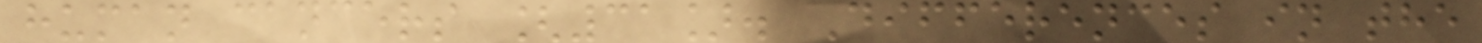human cancers [31]. Differences in the
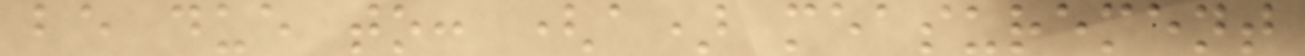be due to: (a) measurement
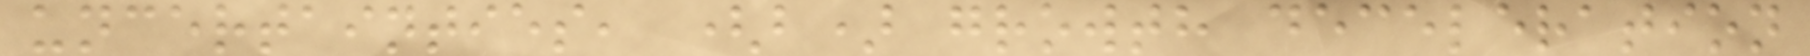uncertainties, (b) growth deceleration
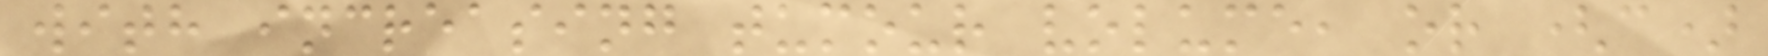with increasing tumour volume, or (c)
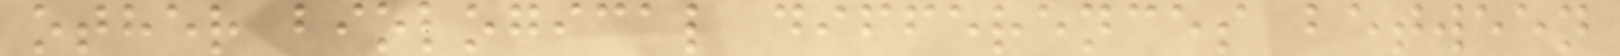other biological differences between
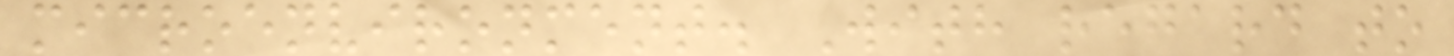microenvironment. With regard to
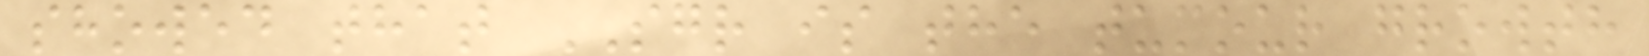showed that SGR is the tumour growth
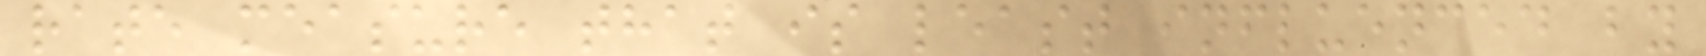rate measure that is least influenced by
